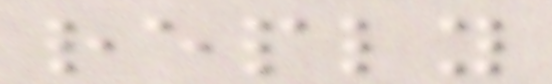reply
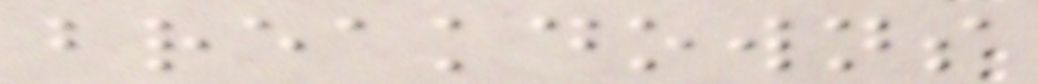breakdowns
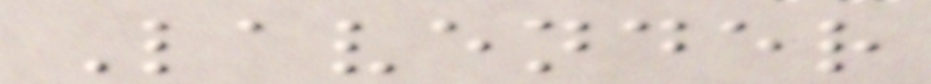Lavender
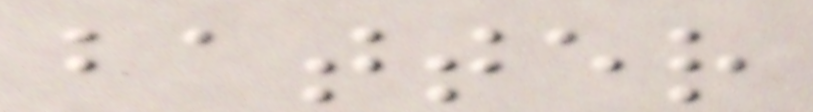batter
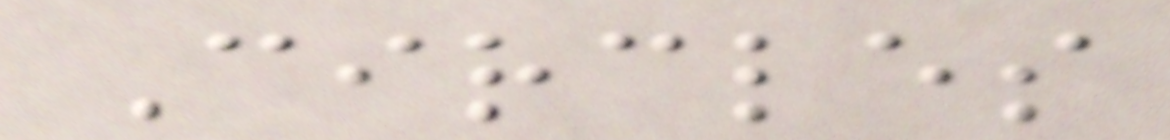Circles
